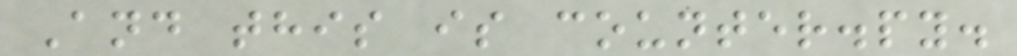And this is counter.py.
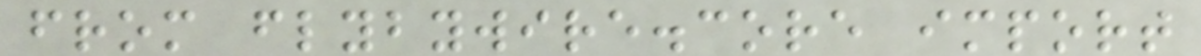from flybywire.core import
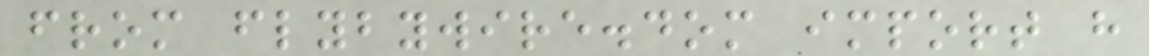from flybywire.dom import h
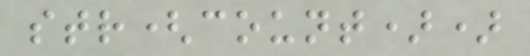str(count))
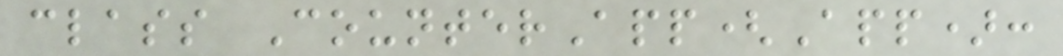class CounterApp(App):
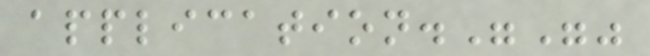application."""
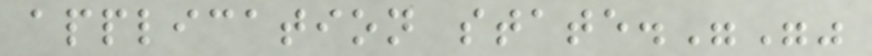application state."""
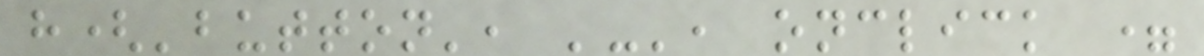h('button', '-', onclick =
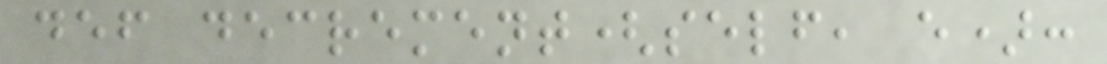def decrement(self, e):
